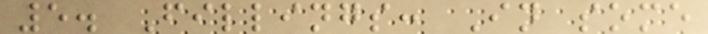5. Fillings: In some
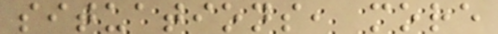situations, more
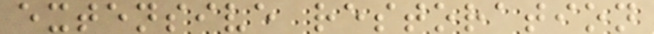extensive restoration
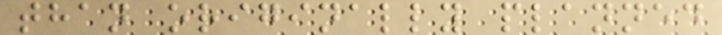than originally planned
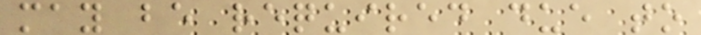may be required due to
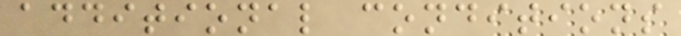additional conditions
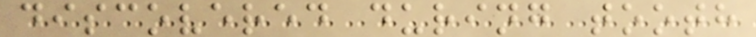discovered during tooth
